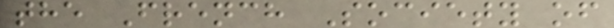the French Society of
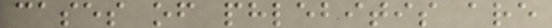cases of phlebitis are
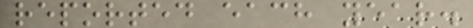reported each year.
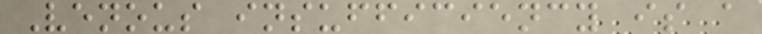Venous insufficiency is a
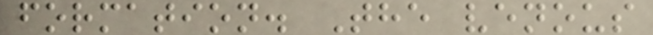formation. The venous
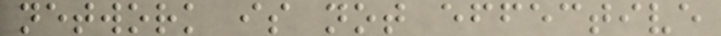network is not effective
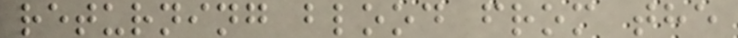returning blood from the
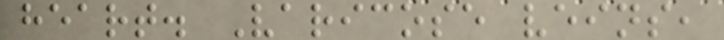heart. Varicose veins,
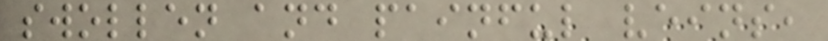swollen and painful veins,
